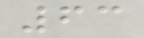63
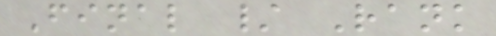Final / Rank
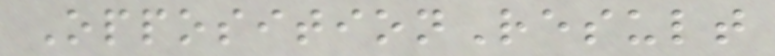OppositionResult
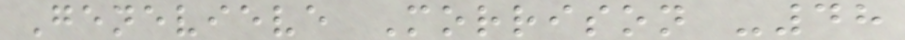Genevieve Morrison -48
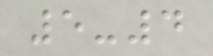5-4
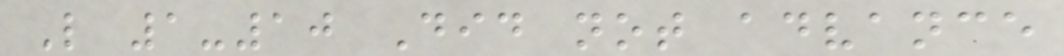L 1-10 Did not advance
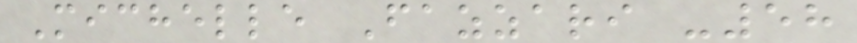Michelle Fazzari -58
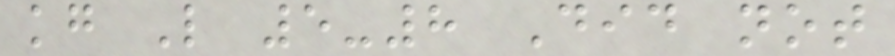kg L 5-8 Did not
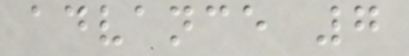advance 7
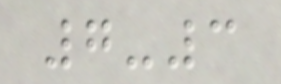7-3
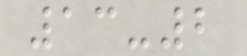13-2
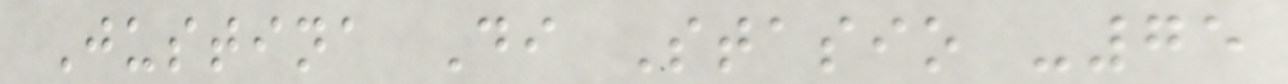Justina Di Stasio -75
